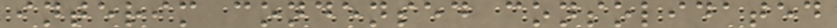interim condensed consolidated
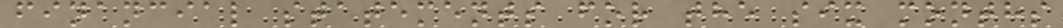financial statements for the six months
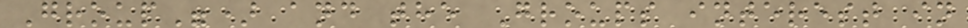Group") and the Groups interest in
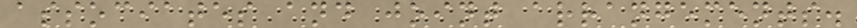associates and joint arrangements.
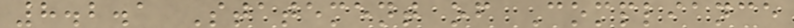8.2.1 Statement of Compliance
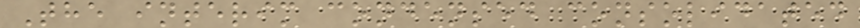The interim condensed consolidated
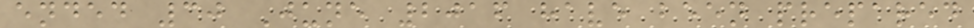ended 30 June 2016 have been prepared
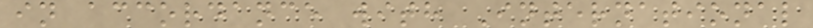in accordance with International
